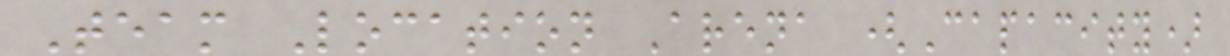Team Location Arena (Capacity)
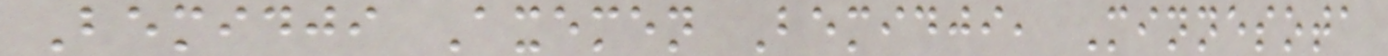Bemidji Axemen Bemidji, Minnesota
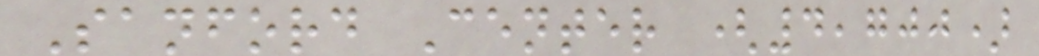Sanford Center (4,700)
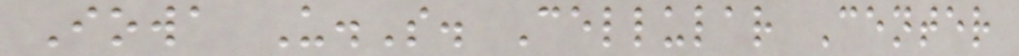Iowa U.S. Cellular Center
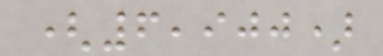(6,900)
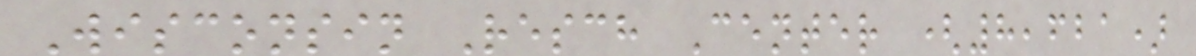Wisconsin Resch Center (8,621)
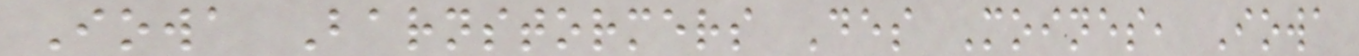Iowa Barnstormers Des Moines, Iowa
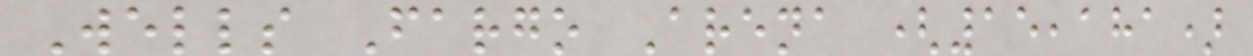Wells Fargo Arena (15,181)
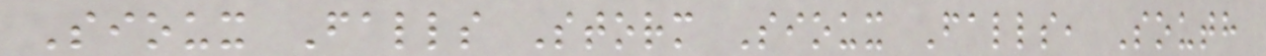Sioux Falls Storm Sioux Falls, South
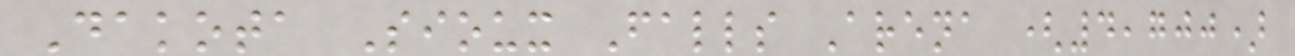Dakota Sioux Falls Arena (4,700)
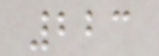223
